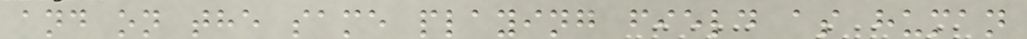and on the same playing field as human
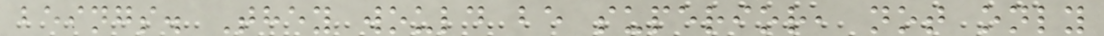beings. They would be superior, not only
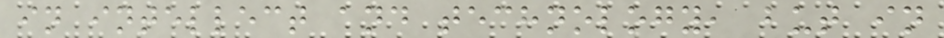in intellect and technology, but in
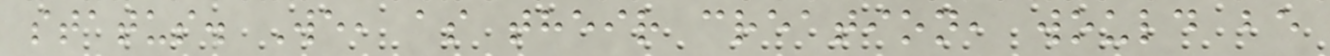status. We, as their creation, would be
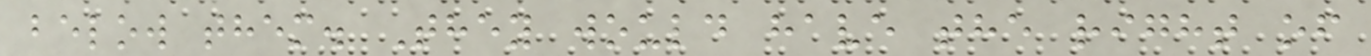below them. They would have the right of
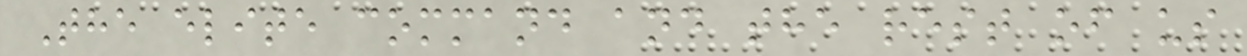The elite command and the rest of us
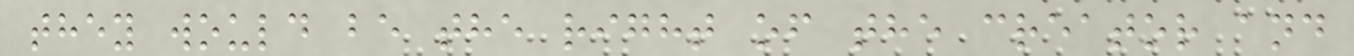they would be the right of the creator and
